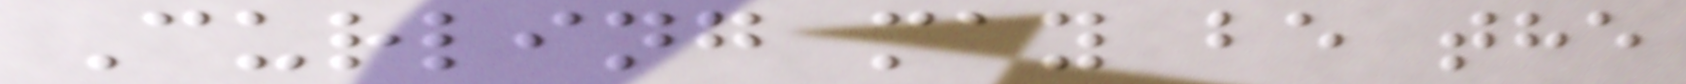Curling may be the
